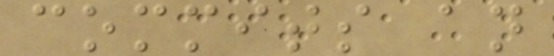commits an
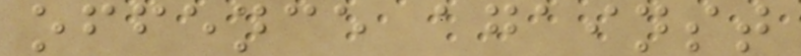offence against
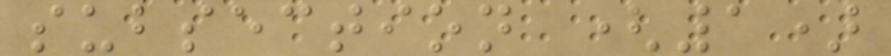subsection (1)
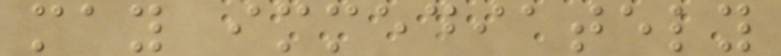may immediately
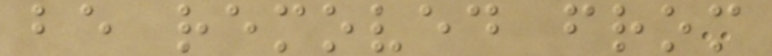be removed from
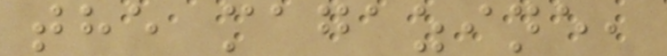the magazine,
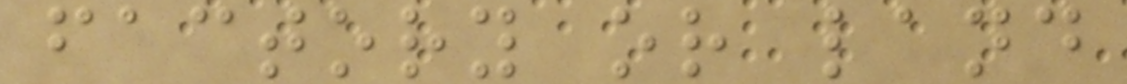factory or land
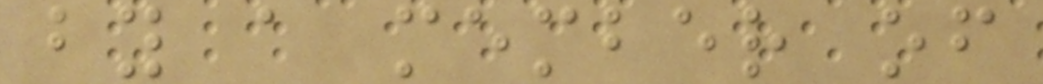by a member of
